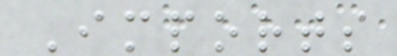Imports
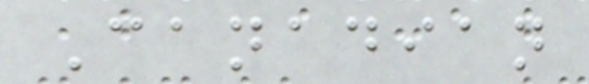Canadian
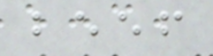beef
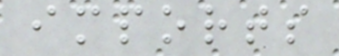imports
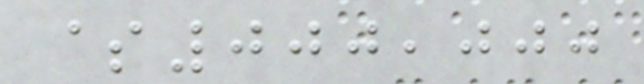$000,000
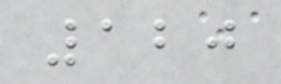120
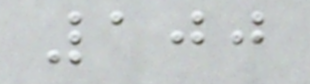100
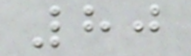80
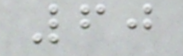60
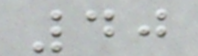40
